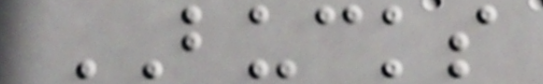BUCKS
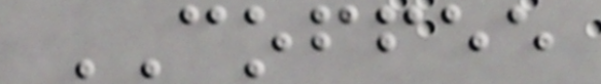COFFEE
